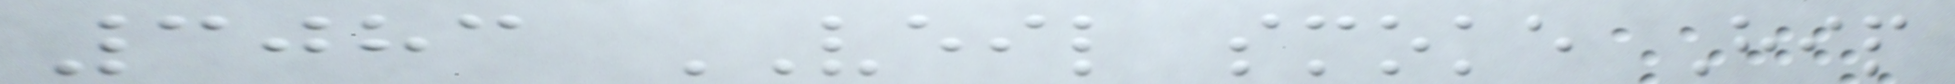3083 VEIL smoke Hip
